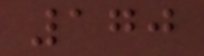170
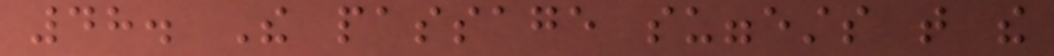48. The passage suggests that the
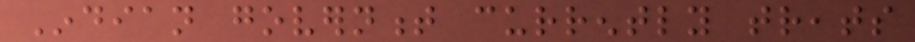Indian government currently treats
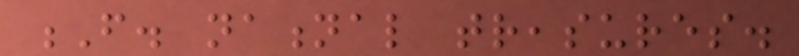F. national treasures.
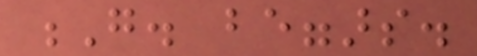G. beggars.
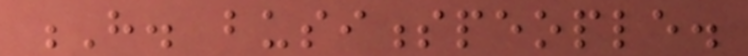H. businesspeople.
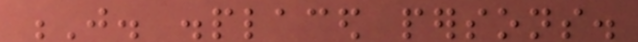J. displaced persons.
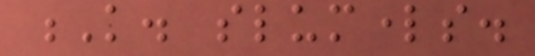K. slumlords.
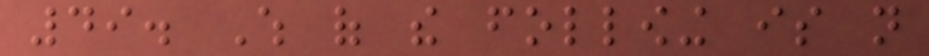49. Which of the following is not
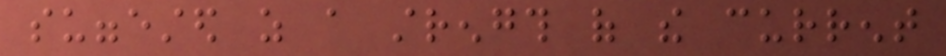suggested as a strength of the current
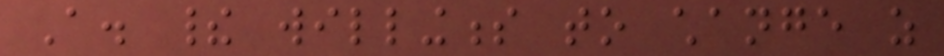A. their willingness to change as
